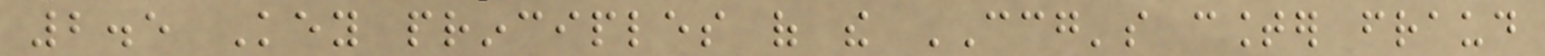2.5 Key principles of the CCG's counter fraud
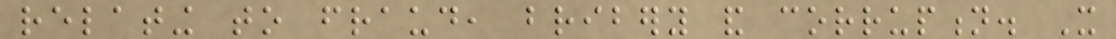relating to fraud, bribery and corruption. It
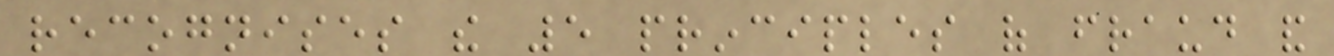recognises the 5 principles of fraud and
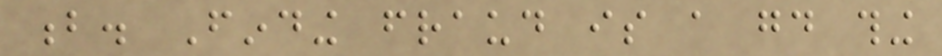b. Finding fraud is a good thing
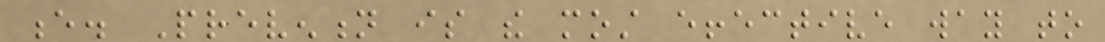e. Prevention is the most effective way to
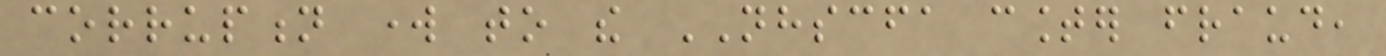corruption work to the NHSCFA counter fraud,
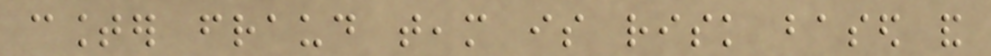counter fraud team is risk based and
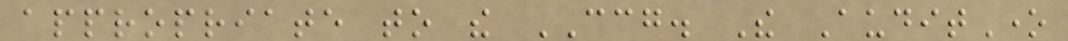appropriate to the CCG. The AuditOne
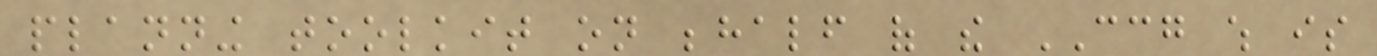planning toolkit on behalf of the CCG which is
